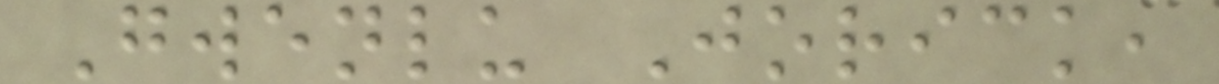Gwenlu Jorick,
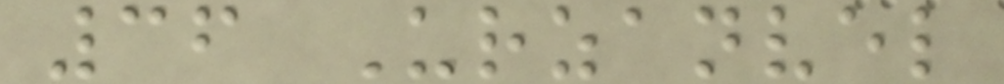36 Urzanvel
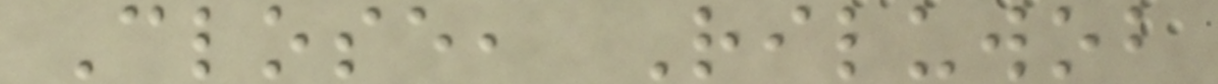Close, Riluwob
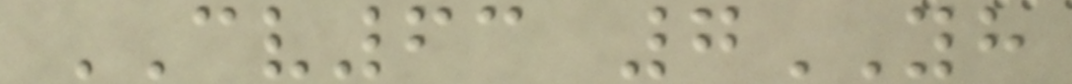CV63 7YH
